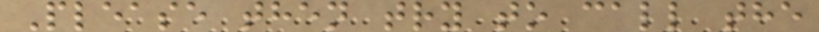Please then try to call the
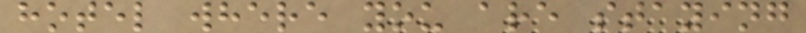hotel where you are staying
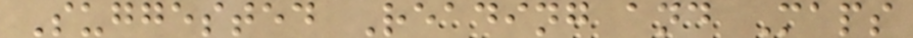Suggested Reading and Maps
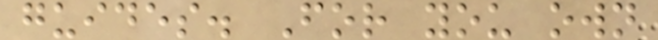guides. For you own
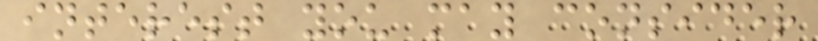interest you may consider
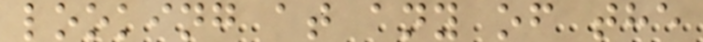looking at any of the
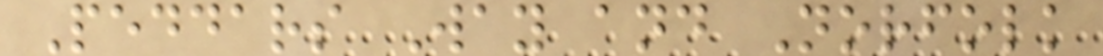Peddars Way and Norfolk
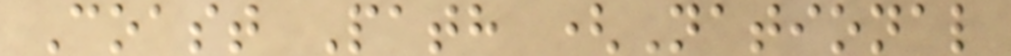Coast Path (National
